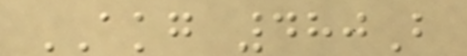AKG 480B
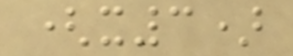(x3)
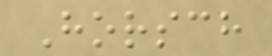Horsch
